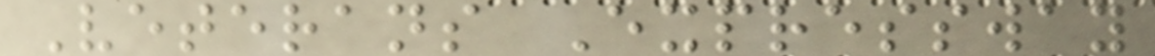Veterans Expressway
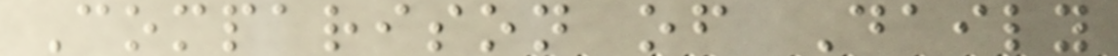Comparison of Daily
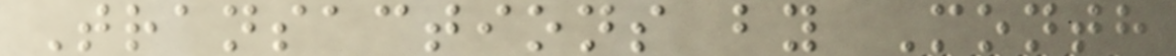Transactions by Month
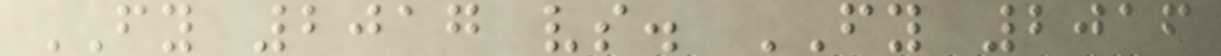FY 2017 vs. FY 2016
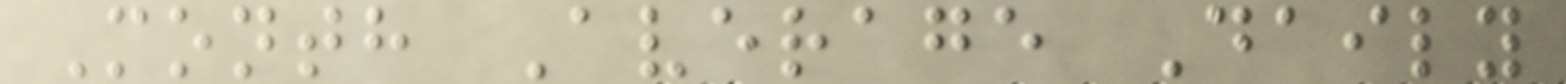Month Average Daily
